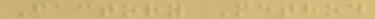Factory Method
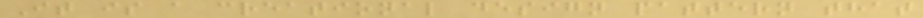It is a creational design pattern that
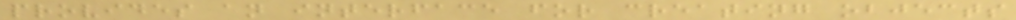provides an interface for creating objects
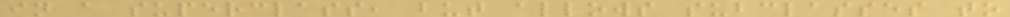in a superclass, but allows subclasses to
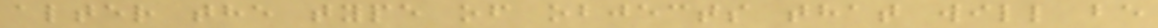alter the type of objects that will be
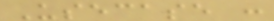Usecase :
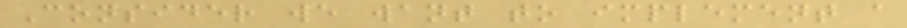Consider we want to implement a
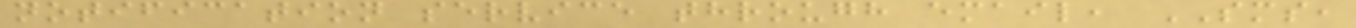notification service through email, SMS,
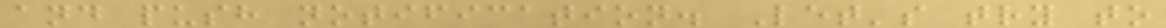and push notification. Let's try to
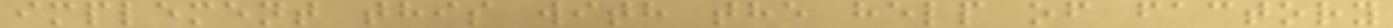implement this with the help of factory
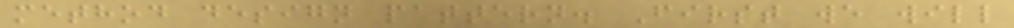method design pattern. First we will
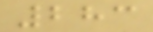283
